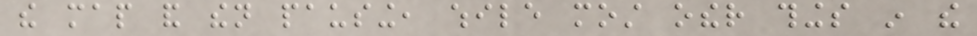the map and then pausing, while most other things in the
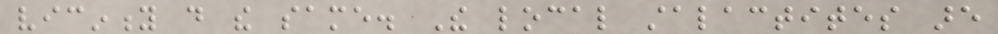vicinity do the same. The local stalactites are
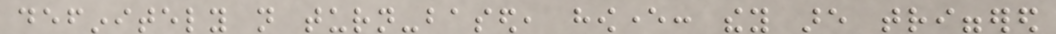definitely not turn-based, however: they are triggered
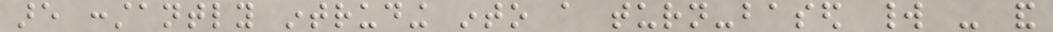are constantly intruding into a turn-based world - and
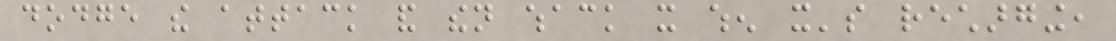dodge the attack and then whack it when it's recharging,
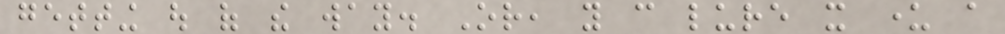getting out of the way. Or, you can lure it under a
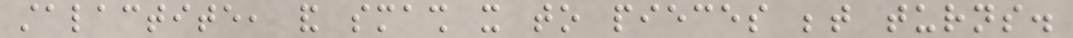stalactite, and smash it to pieces between turns.
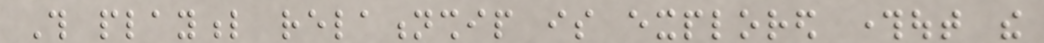This playful relationship is explored throughout the
